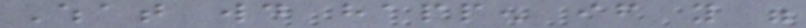What would happen if you were
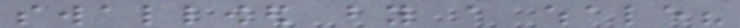swallowed by a whale?
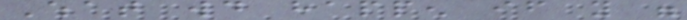What would happen if you were
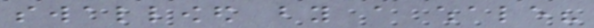swallowed by a whale?
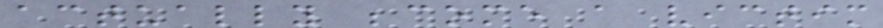actually become a victim
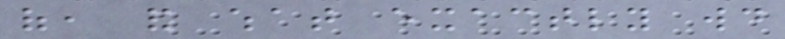of, and what exactly would
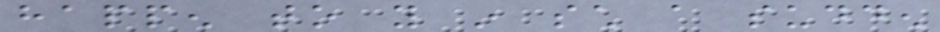happen to you in such a sudden
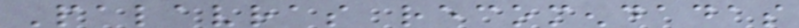Palavras recomendadas
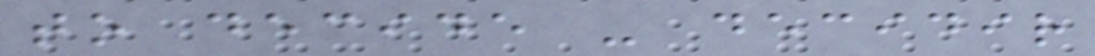to decide - decidir
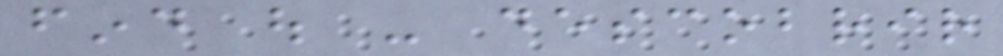find out - descobrir
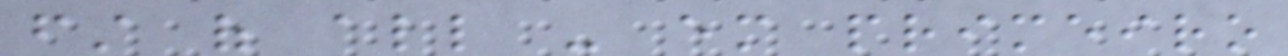first of all - em primeiro
